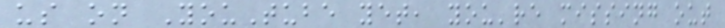us on YouTube yet, you're missing out
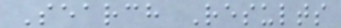Search Results
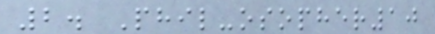2. Phil-osopher10
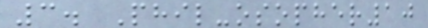3. Phil-osopher10
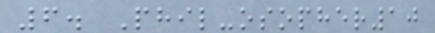6. Phil-osopher10
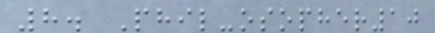8. Phil-osopher10
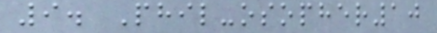9. Phil-osopher10
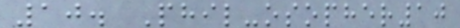10. Phil-osopher10
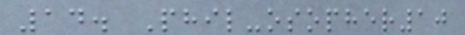14. Phil-osopher10
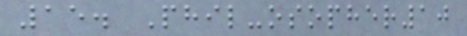15. Phil-osopher10
